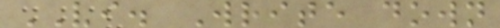VI. Write down
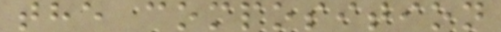the composition
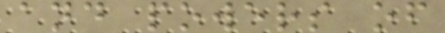and powers of
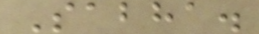Sabha.
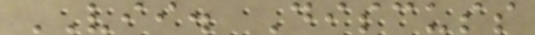VII. Discuss
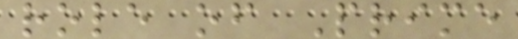role of Prime
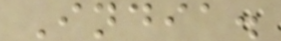India.
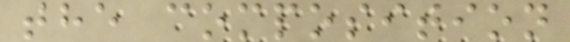the composition
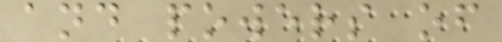and powers of
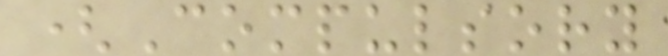(Compulsory
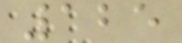125
